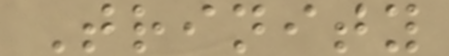Trinity
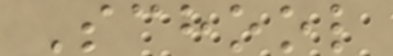School
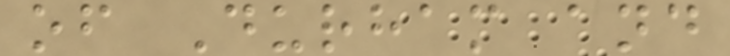of Durham and
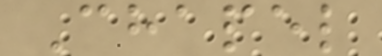Chapel
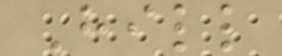Hill
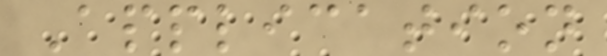Application
